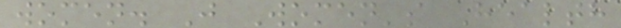women. J Women's Health
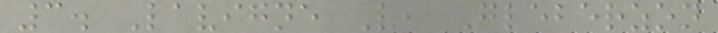3. Lavigne V, Gleberzon
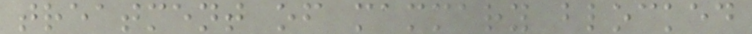treatment of mammary blocked
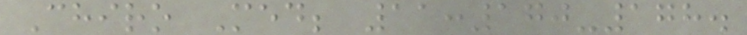Chiro Med; 11:170-178.
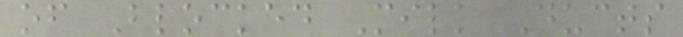of Blocked Milk Ducts
